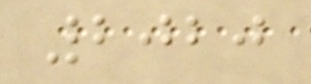2020
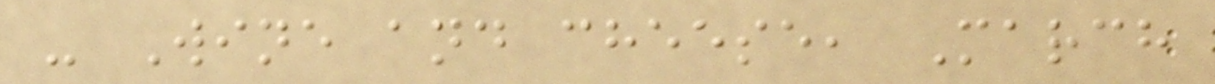- Wine and cheese, March
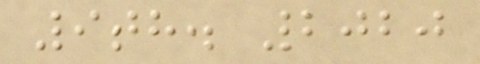9th. 2020
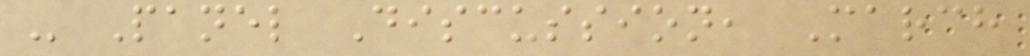- Panel Discussion, March
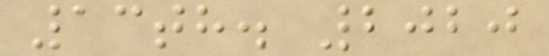13th. 2020
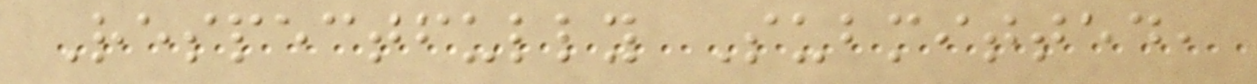Respectfully Submitted,
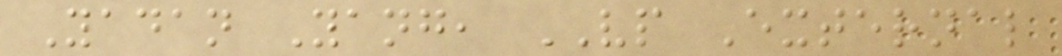Yadan Yang, VP External
